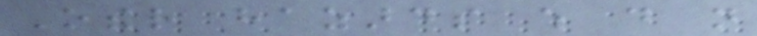Other hazards which do not
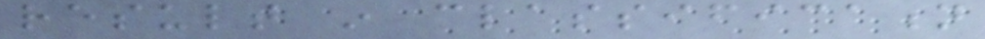result in classification
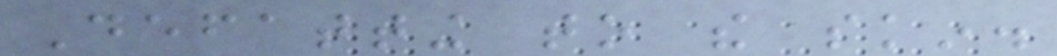Defatting to the skin.
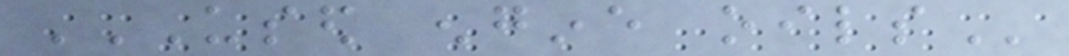USED ENGINE OILS
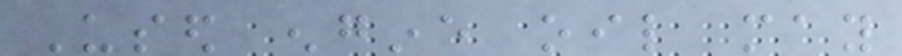Used engine oil may
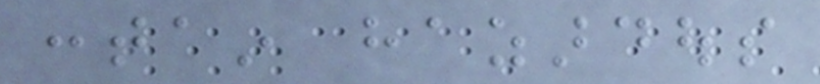contain hazardous
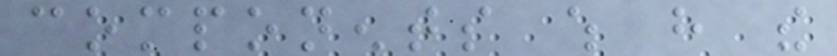components which have the
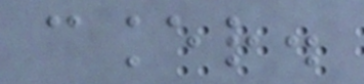cancer.
